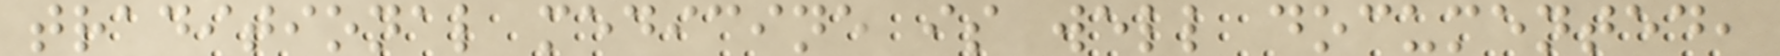traditional medicine is well documented,
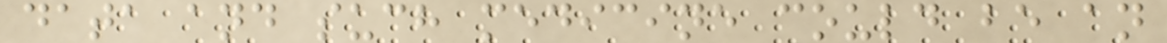data and such medicine could be an
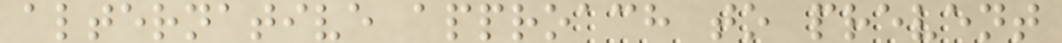alternative approach to prevent
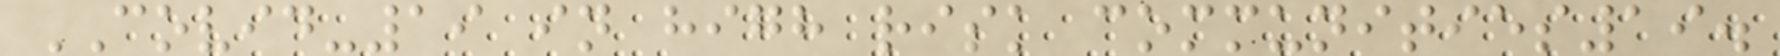COVID-19 in high risk communities19.
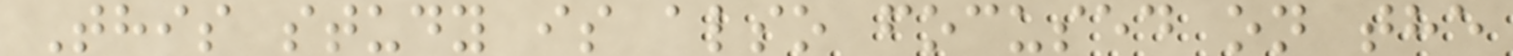This study is also focused on the
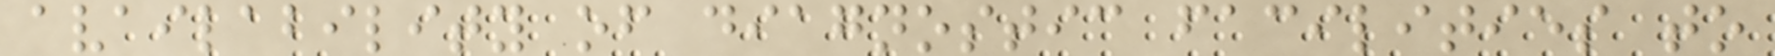availability of diagnostic facilities to
